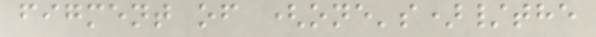figment of (one's)/the
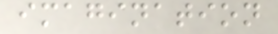imagination
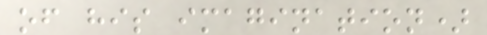of his imagination)
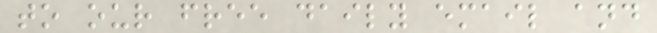to our free daily email and
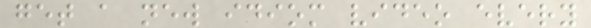get a new idiom video every
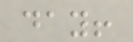day!
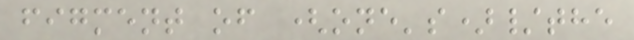figment of (one's)/the
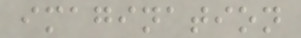imagination
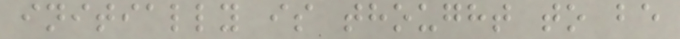initially is thought to be
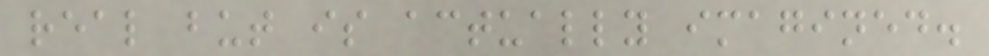real but is actually imagined.
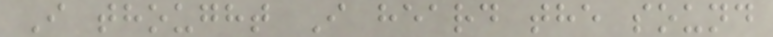I thought I heard the sound
